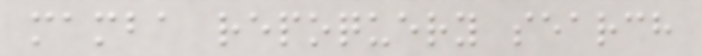mamba repoquery search
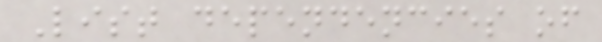List dependencies of
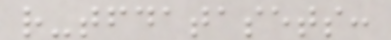r-tfdatasets:
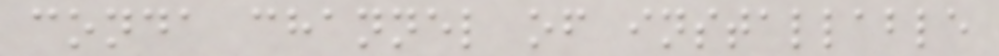conda channel of installable
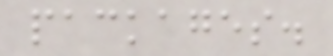packages.
